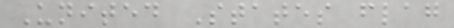United States flag
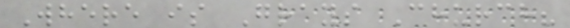Where is Grays Church?
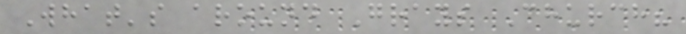What's around Grays Church?
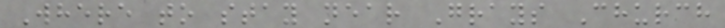Where to stay near Grays Church
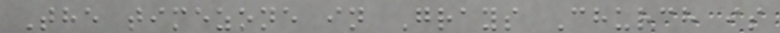The timezone in Grays Church is
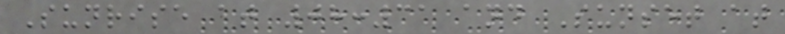Sunrise at 08:31 and Sunset at
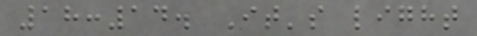18:14. It's light
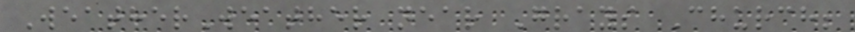WeatherWeather near Grays Church;
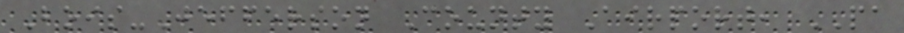Bois-Jefferson County Airport, PA
